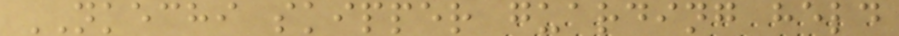NKECHI skipper guarding held
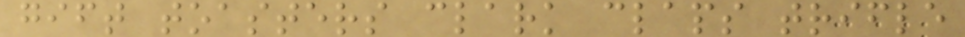gift toasters clark claps trifle
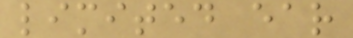limited ear
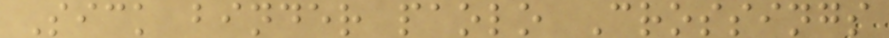Sick binder paolo Crossings
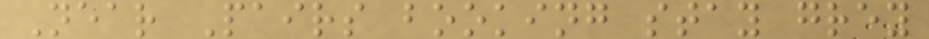Near Pairs booking stay grey
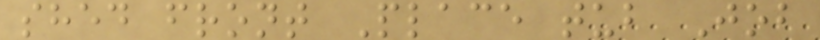shed front Place tub Job
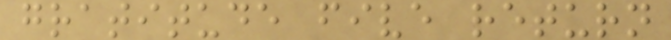gratitude five return
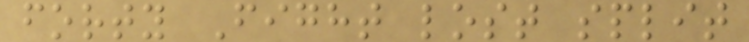forty Fight lost split
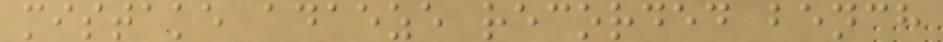mistake adaeze recorded bench
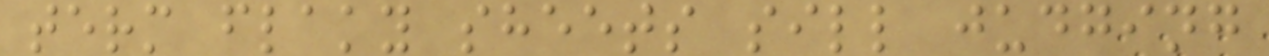term flaky sheets sill judging
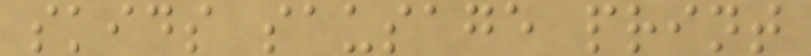skids sausage print
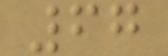67
